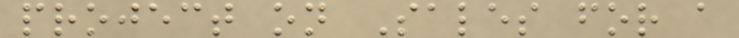project on Sales for a
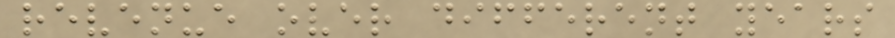revenue over different years
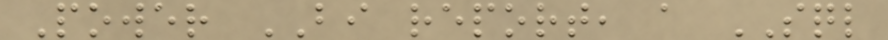Power BI report, a SQL
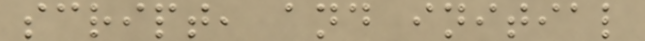script, and initial
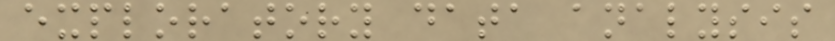exploratory data analysis
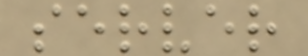server
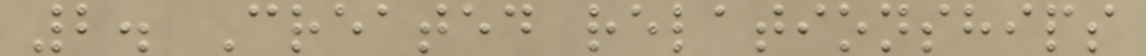2. Created relationships
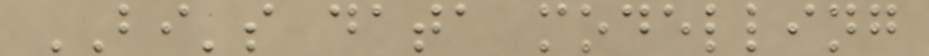BI's data modelling
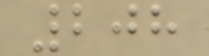208
